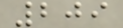209
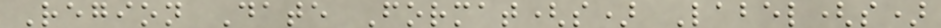Region Date Format(s) Label(s)
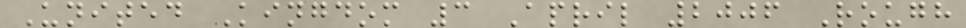United Kingdom 3 April 2006 Rough
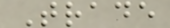Trade
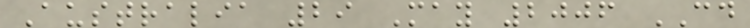Australia 29 May 2006 CD
